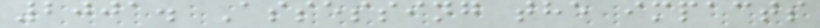2001. Assessing the impacts
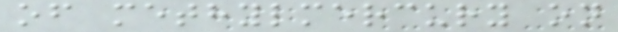of methylmercury on
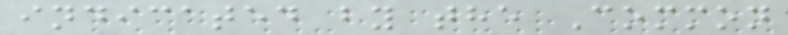indicated by the Common
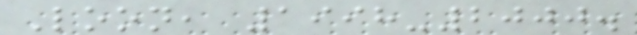Loon, 1998-2000.
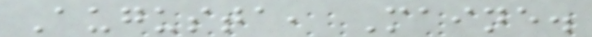Augusta, Maine.
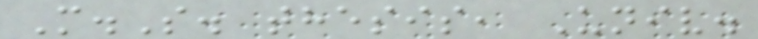M.S. thesis, Univ.
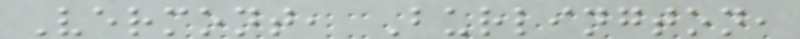Vermont, Burlington,
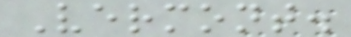Vermont.
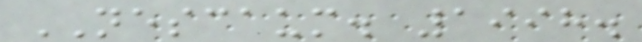NESCAUM. 1998.
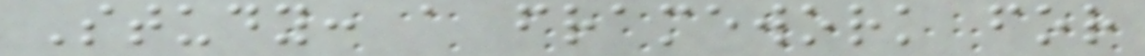Study: a framework for
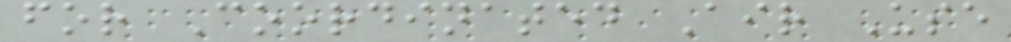for Coordinated Air Use
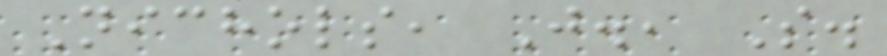Nichols, J., S.
